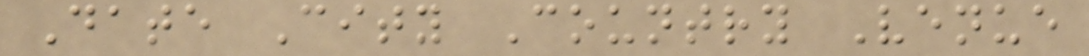Date City Country Venue
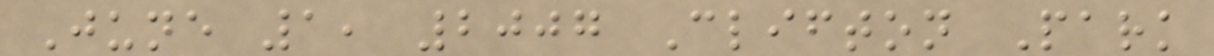June 1, 2007 Clifton Park
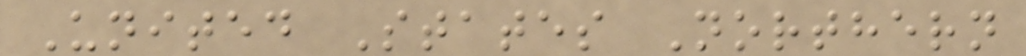United States Northern
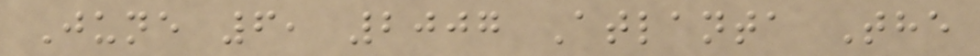June 6, 2007 Atlanta The
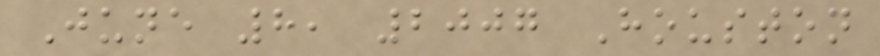June 8, 2007 Houston
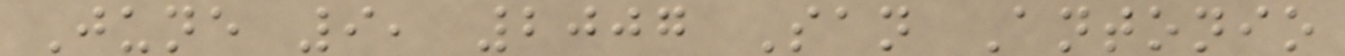June 9, 2007 San Antonio
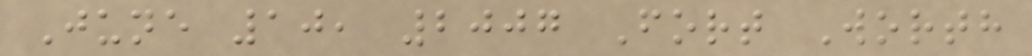June 10, 2007 Fort Worth
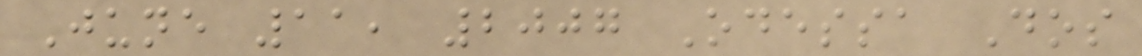June 11, 2007 Odessa Dos
